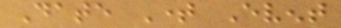Date Time Event
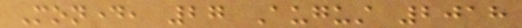Monday, 27 August 2018
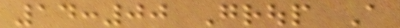14:00 Group A
